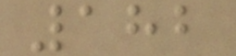182
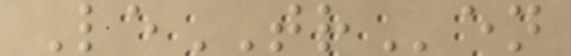LeTRen
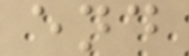end
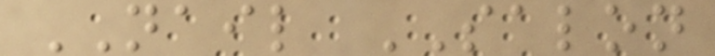NAIL SALON
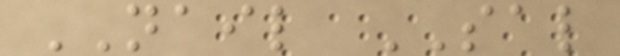NAIL SAL
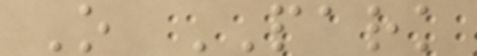O PARK
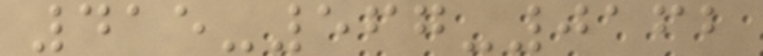415-567-0162
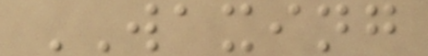WAXING
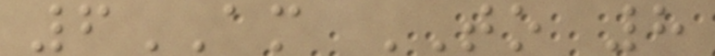6AM TO 8
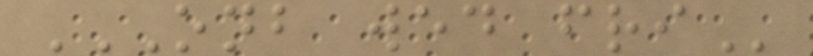ONB WED FRI
